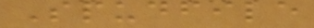Spudfile
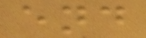end
